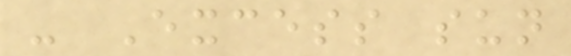- Excess sun
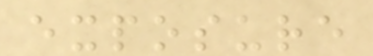exposure
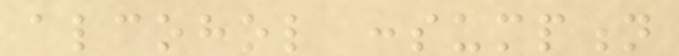alcohol consumption
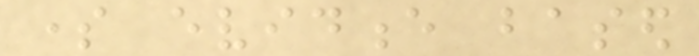some evidence based
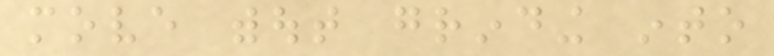move without grinding into
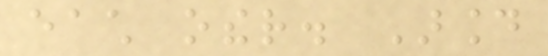each other. Around
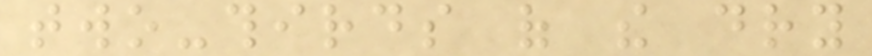two-thirds of the dry
